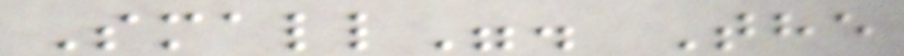Small". The
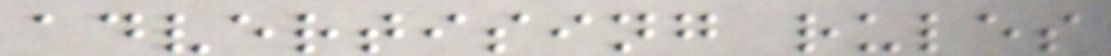advertising rules
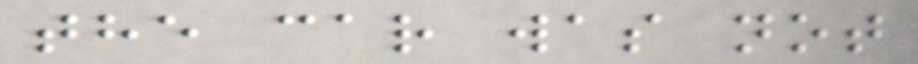the car was not
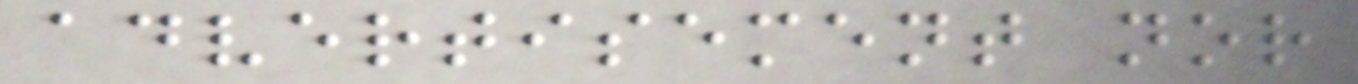advertisement nor
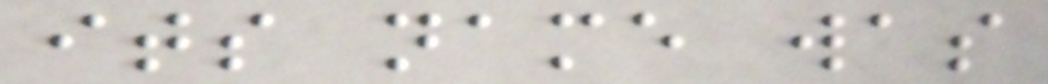its name was
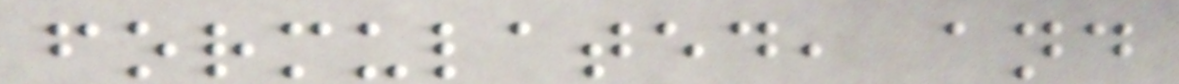formulated, and
